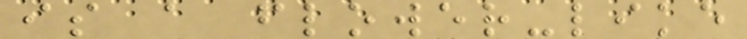is a flower-like
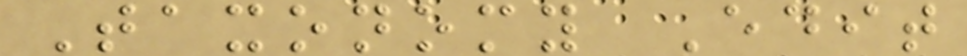Taxonomy Edit
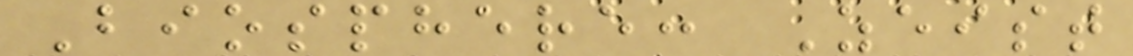Biosphere: Zeist
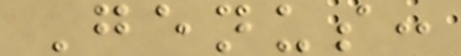Genus:
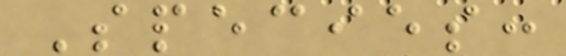Species:
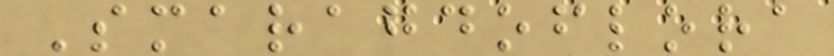Smaragdoflora
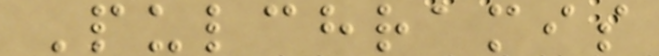Pulchramis
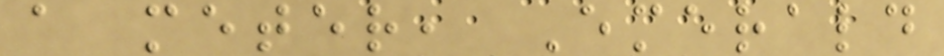a meter, Emerald
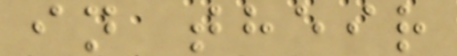in their
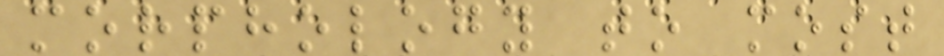morphology to most
